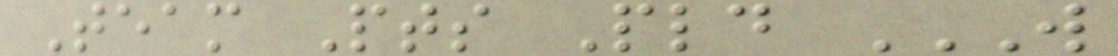Team Pts Pld W
